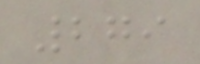279
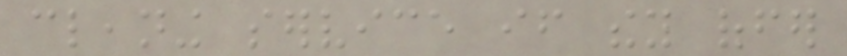cleaning service if they offer
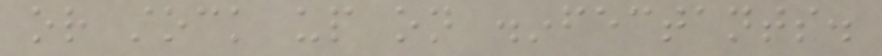or stock up on disinfectants.
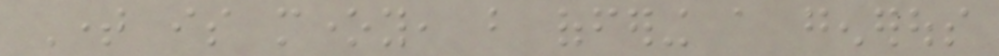Time is money, but offering a generous
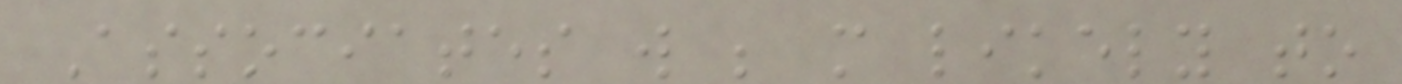Associates will be more likely to
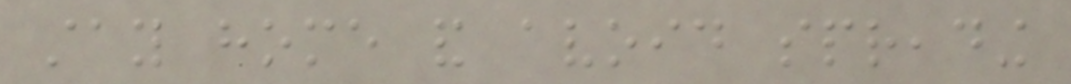stay home and avoid spreading
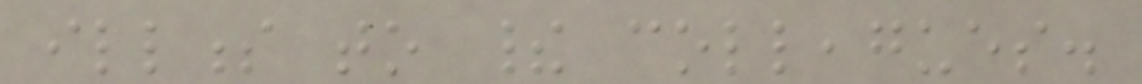illness to their colleagues.
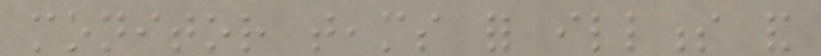monitor teams for illness and
